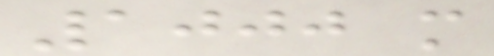1000 m
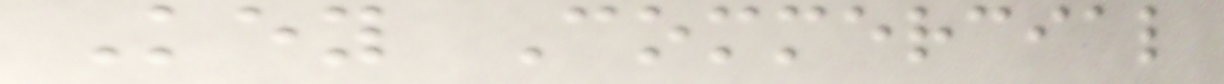Key Commercial
